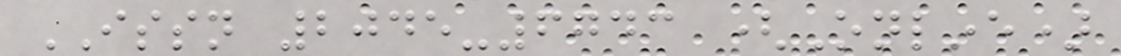ISSN 2045-6743 (Online)
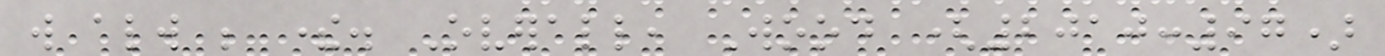will always be there. Overall, Wood (2010:97)
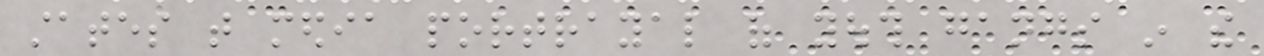states that media portrayal of youth gangs in the
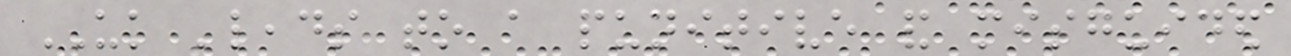UK 'leads to a punitive and misguided
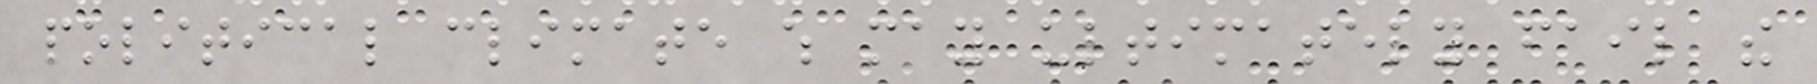political climate which may ultimately fail the
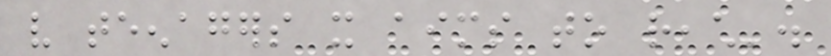very teenagers it aims to reach'.
